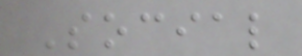Social
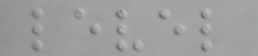level
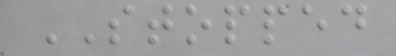STOPPED
